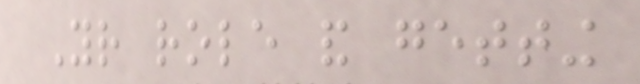Your role and getting
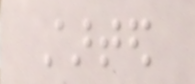started
